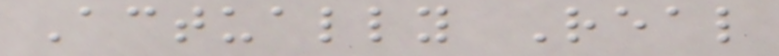Actually Real
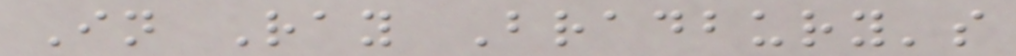In Ray Bradbury's
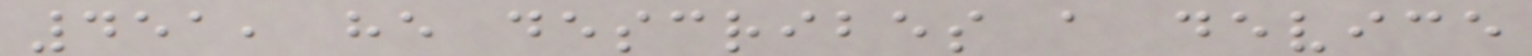451, he describes a device
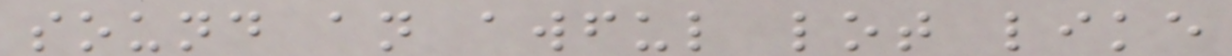sound an awful lot like
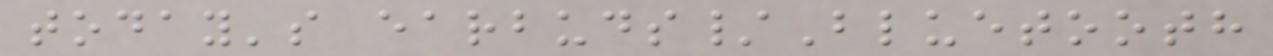today's earbuds/Bluetooth
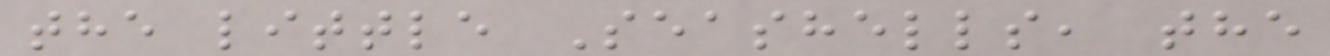the little Seashells, the
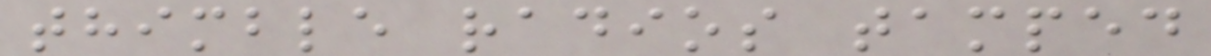thimble radios tamped
